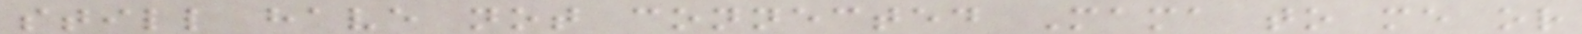still have not connected Mama to me or
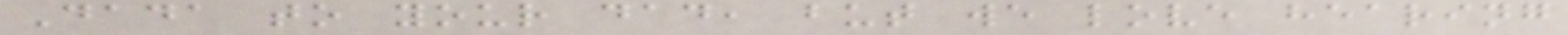Dada to your dad, but we love hearing
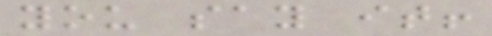you say it!
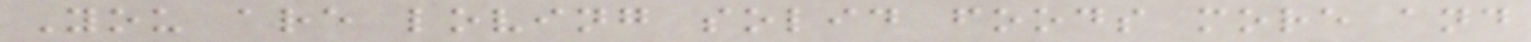You are loving solid foods more and
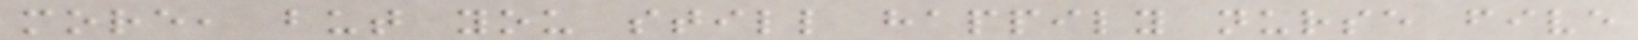more, but you still happily nurse five
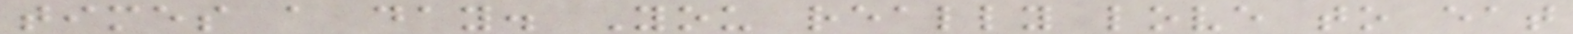times a day. You really love to eat
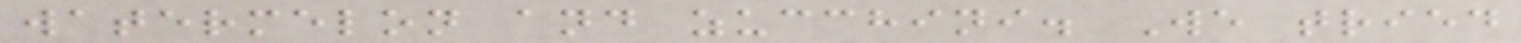watermelon and zucchini. We tried
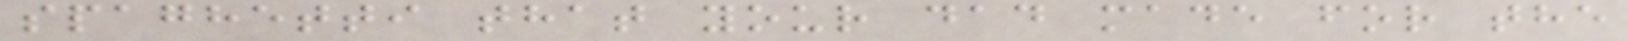spaghetti that your dad made for the
